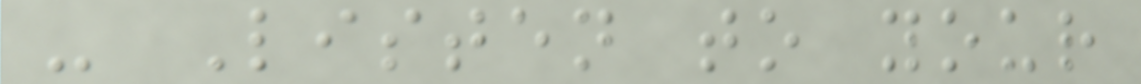- Listen to your
